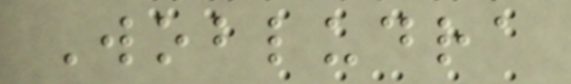Wobludra
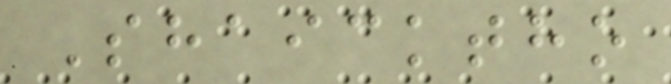Shaicktho
